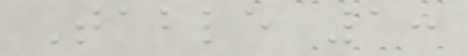Table 1:
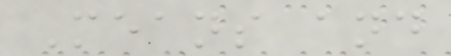Means and
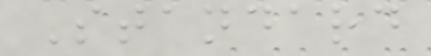Standard
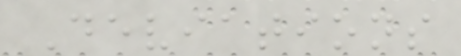Deviations
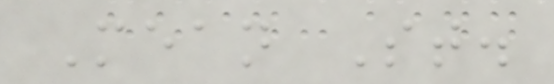Mean St.
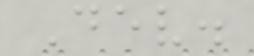Dev.
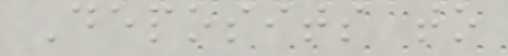Deposits to
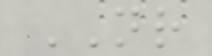NR
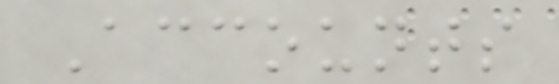Accounts
